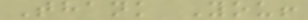Thank You!
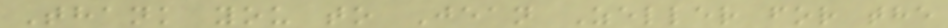Thank you to Jean Zeller for the
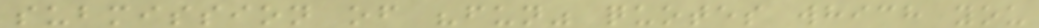submission of "fun" quotes which you
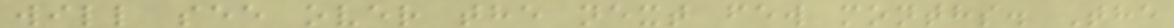will see over the next few months. The
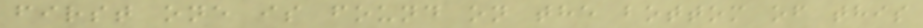first one is found on the bottom of this
